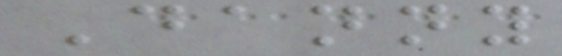Danny
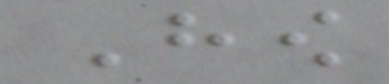How
